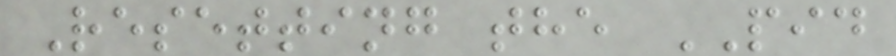Resetting the PID
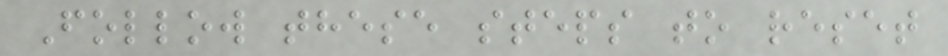Follow these steps to reset
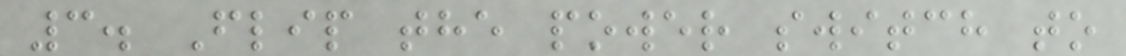3. Flip the power switch to
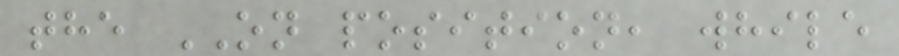the ON position, while
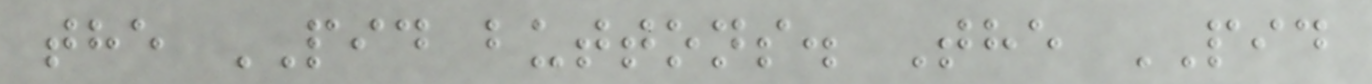the PID buttons. The PID
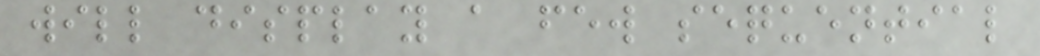will display a few sequential
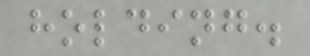holding.
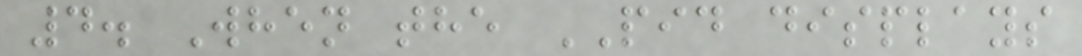4. When the PID displays
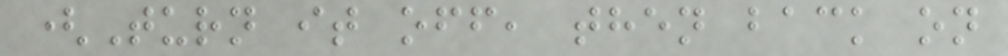(Turn it off, then back on
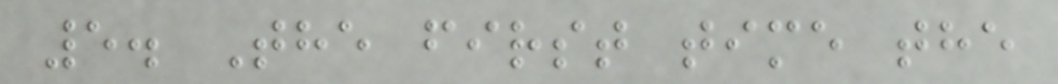5. The first time the
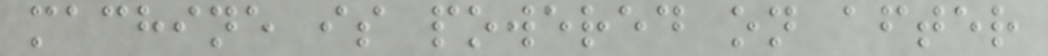machine is powered on after
